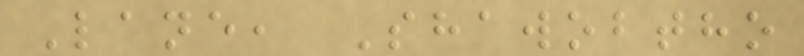Lane, Shawobtho
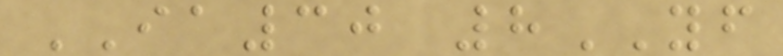IA30 8YF
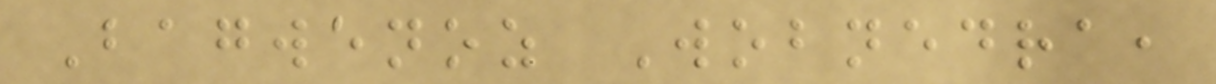Bagwenoz Wobnedra,
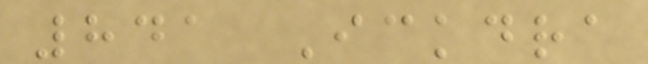841 Ickdra
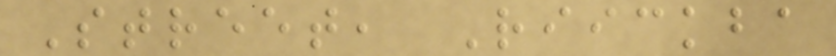Street, Riickba
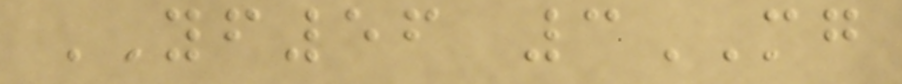YF56 3MG
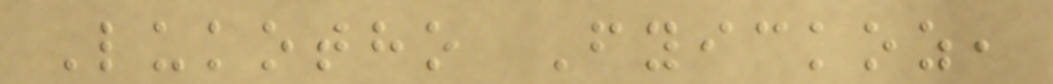Lukotho Fyickoz,
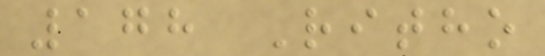178 Ritho
